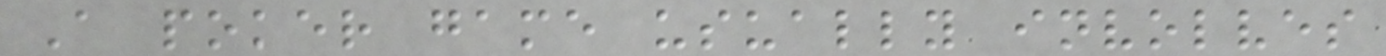A poker game usually involves
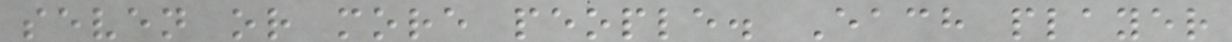seven or more people. Each player
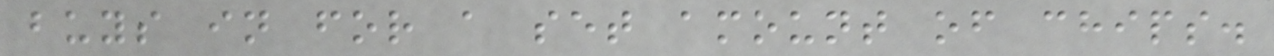buys in for a set amount of chips.
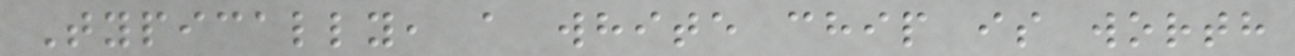Typically, a white chip is worth
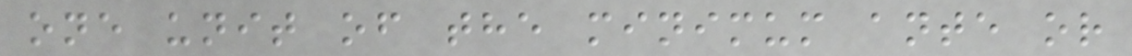one unit of the minimum ante or
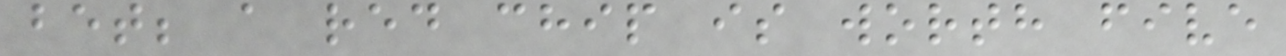bet; a red chip is worth five
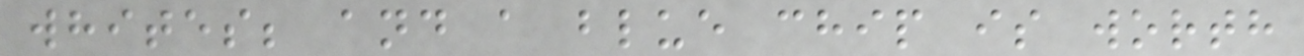whites; and a blue chip is worth
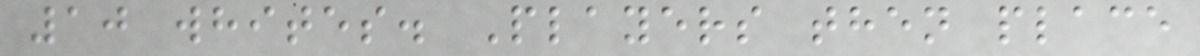10 whites. Players then place
